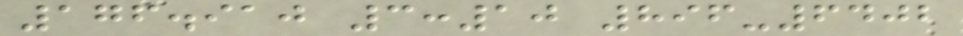176.910 3:10 896-6402
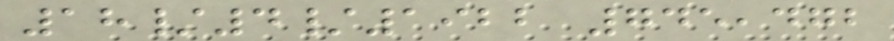18/4/1922 745,472
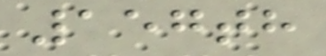157th
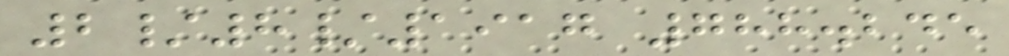2/8/1917 788.245
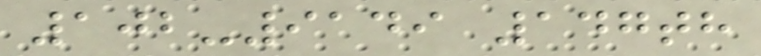102-9149 147th
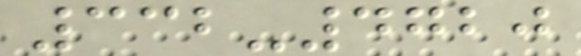332-4720
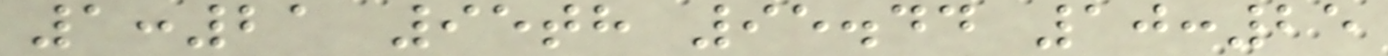1:21 95th 95.44 10:25
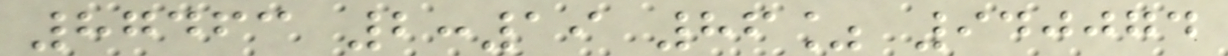87463 2:19 86% 940074
